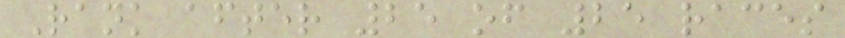Rank after 25 of 25 races
